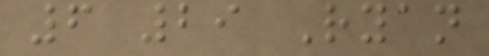6 29 Ryan
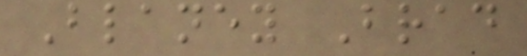Blaney Brad
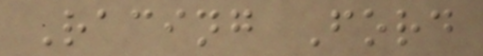Racing Ford
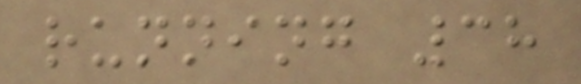running 38
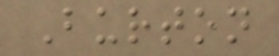Burton
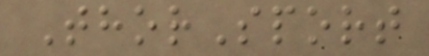ThorSport
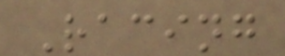Racing
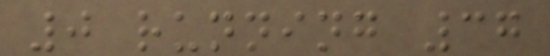0 running 37
